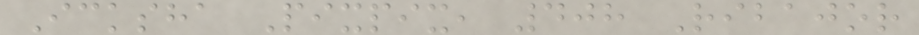Icksha Pixpix, 408 Ribajor
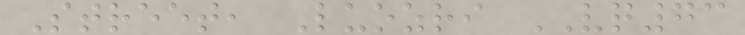Street, Luozri VQ73
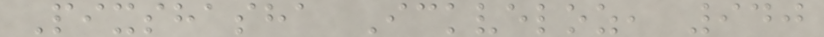Pixshasha Ickveloz, 940
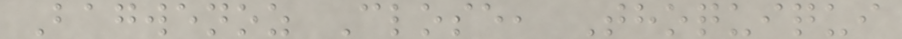Bagwenoz Close, Thoquiqui
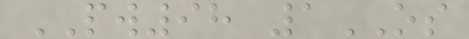PW98 1OS
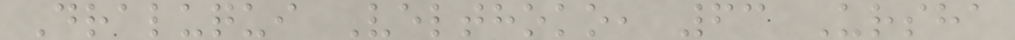Draluqui Velthoko, 63 Ursha
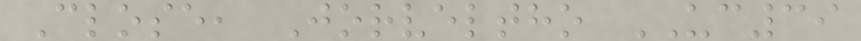Close, Jorveltho UC39
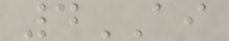4AI
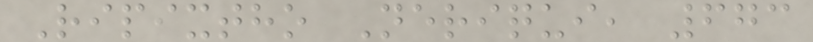Ripixtho Neriqui, 673
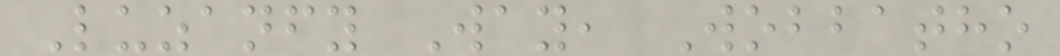Luzanfy Way, Wobbatho
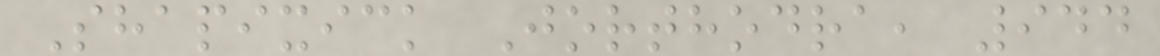Shapixick Jorthodra, 944
